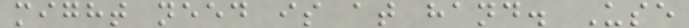might need is at hand. Use
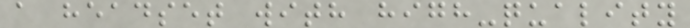a headset with high-quality
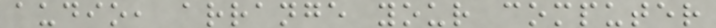audio, arrange your computer
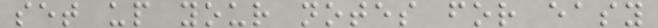set up your notes for easy
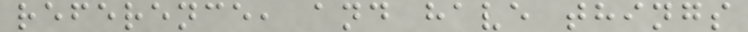reference, and have things
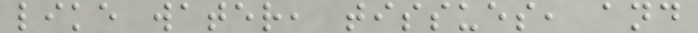like water, tissues, and
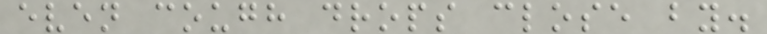even cough drops close by.
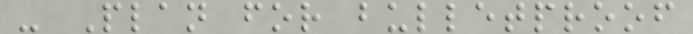- Plan for bulletproof
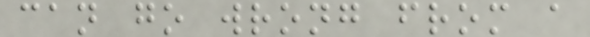can go wrong from a
